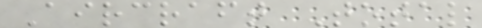Aircraft Total
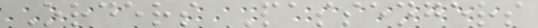Orders Passengers
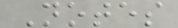Notes
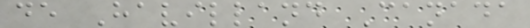de Havilland Canada
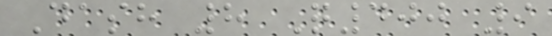Dash 8 Q400 9
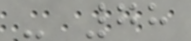- 78
